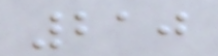210
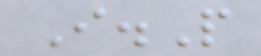I.P
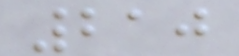210
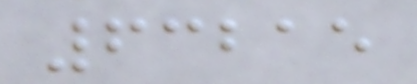63215
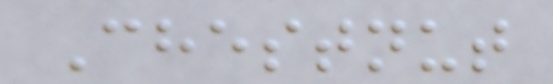Chestnut
